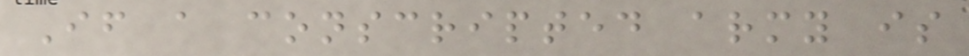If a conscripted army is
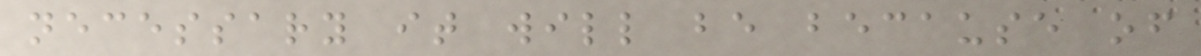necessary it will be because of
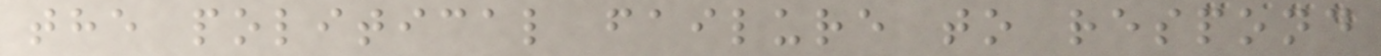the political failure to respond
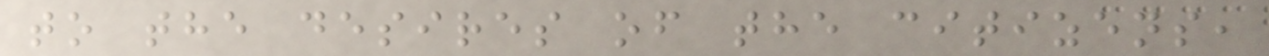to the desires of the citizens,
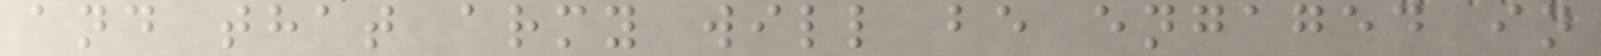and that army will be engaged in
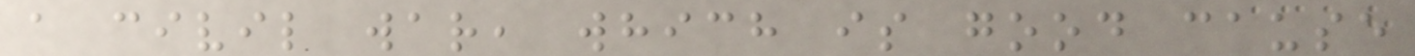a civil war, which is good cause
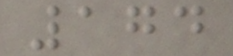174
